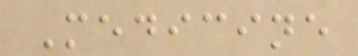Medicine
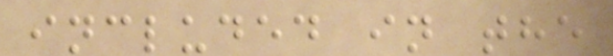included in the
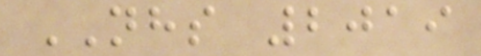NHS 2019
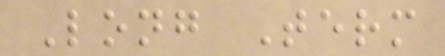Long Term
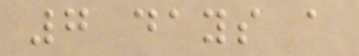7 days a
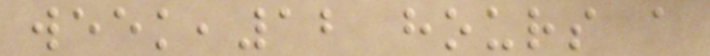week,12 hours a
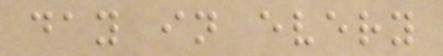day in every
